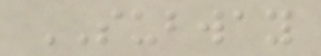SUBWAY
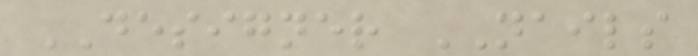DESIGNER NAILS
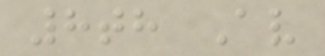8th Av
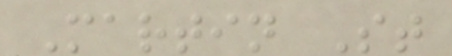Martin St
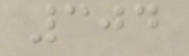304
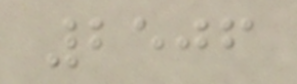2506
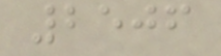2506
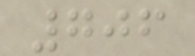706
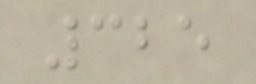325
